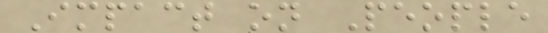Impact on People
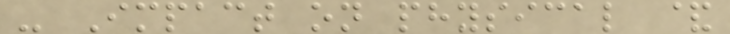- Impact on physical &
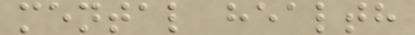mental health
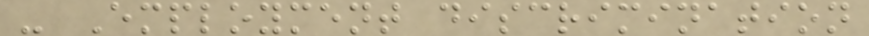- Employment discrimination
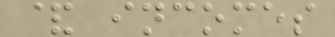& incomes
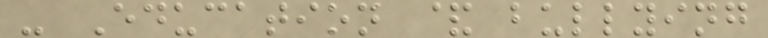- Education & bullying
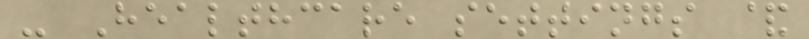- Healthcare settings &
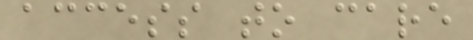access to care
